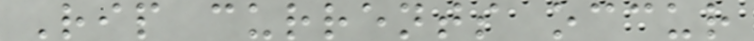Rip currents occur
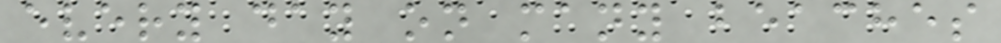every day on many beaches
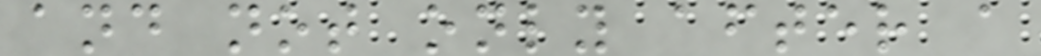and not only after a
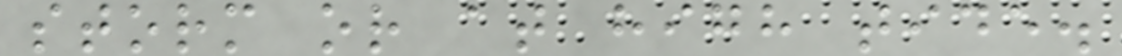storm or at high tide.
